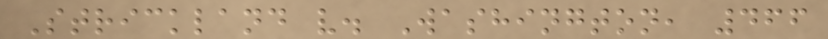Strickland v. Washington, 466
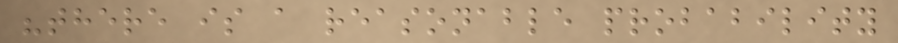"there is a reasonable probability
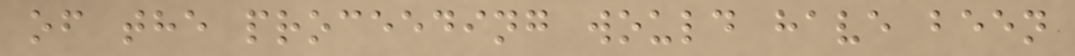of the proceeding would have been
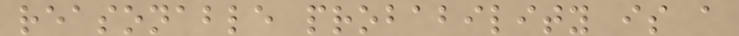reasonable probability is a
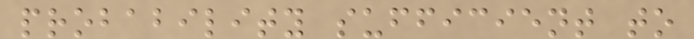probability sufficient to
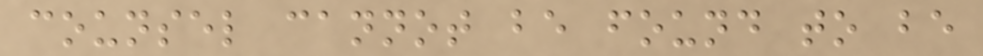counsel cannot be found to be
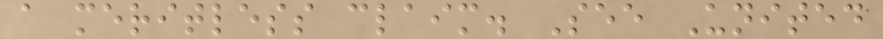a meritless claim. See United
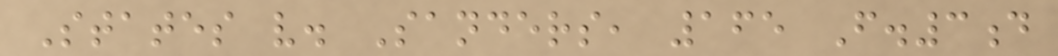States v. Sanders, 165 F.3d
